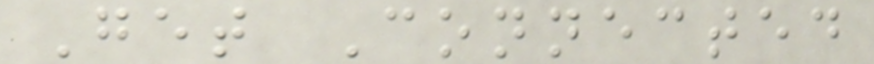Get Connected
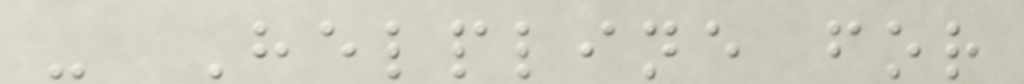- Helpline for
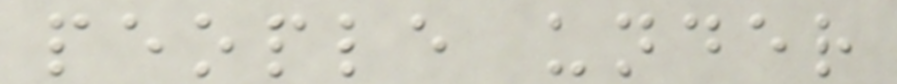people under
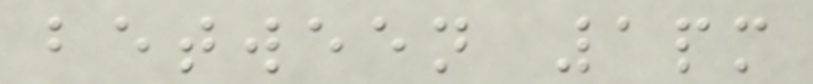between 1pm
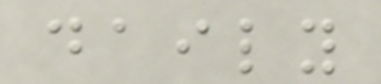daily
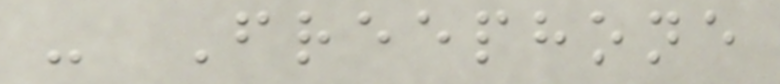- Freephone
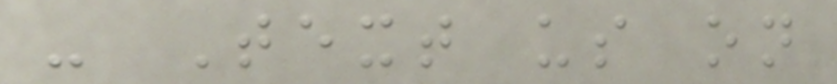- Text us on
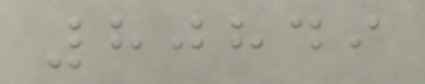80849
